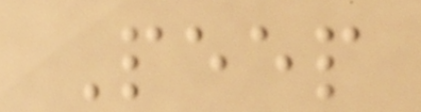Peep
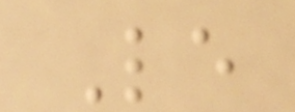Le
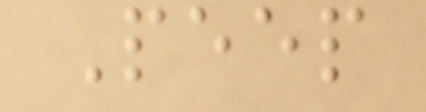Peep
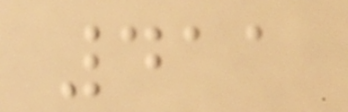411
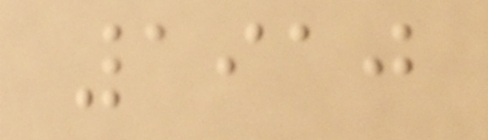1910
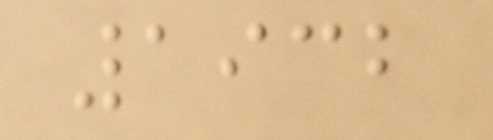1932
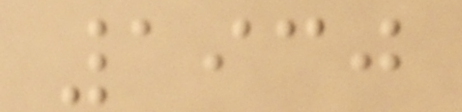1930
